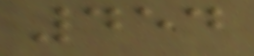454
